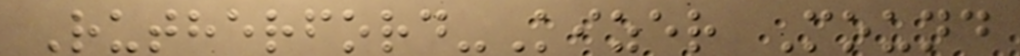Rutherford-Kizer Mound
